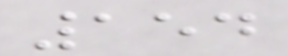154
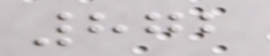872
